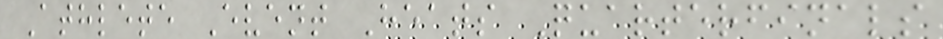Athlete Event Heats Quarterfinals
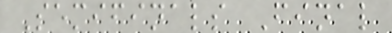Semifinals Final
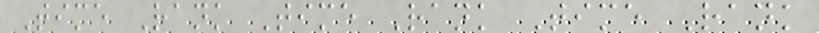Time Rank Time Rank Time Rank
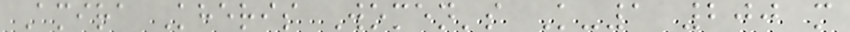Amira Kheris Women's K-1 200 m
